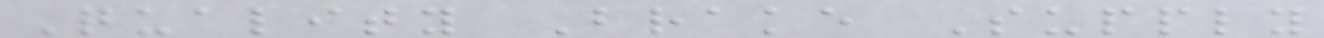Quality Brake Supply
